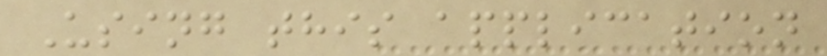Using this application
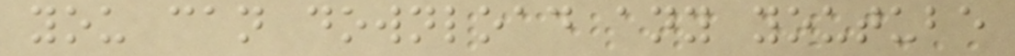you can download any youtube
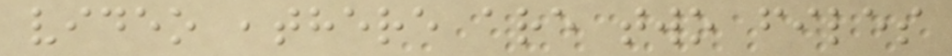video ,there are two files
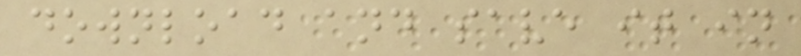download and save it in
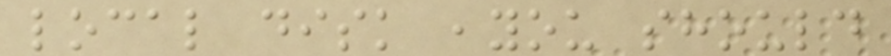local disk ,you should
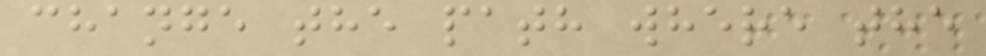change the path where the
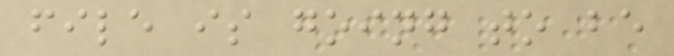file is going to be
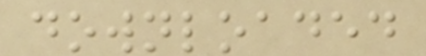downloaded
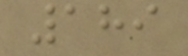189
